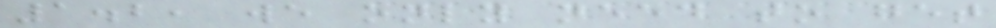1.2, we only need to get
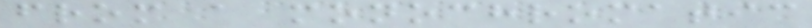from a monochromatic
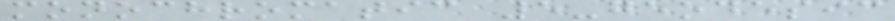monochromatic 5-geodesic
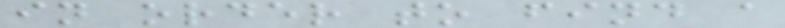in order to find a
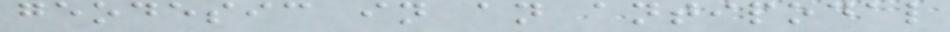geodesic in an antipodal
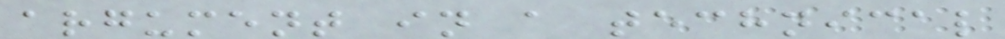argument in a technical
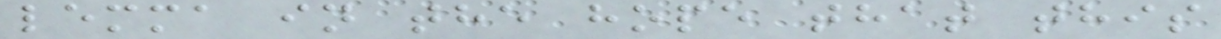lemma in the hope that this
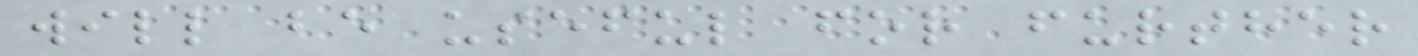will be useful for further
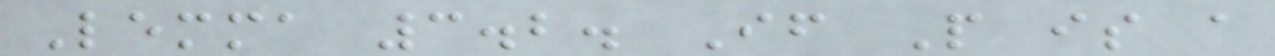Lemma 3.2. If P is a
